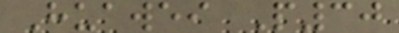Huawei P30
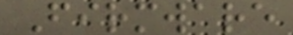Firmware
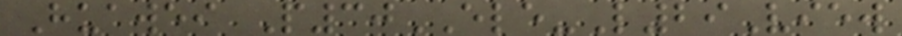Huawei P30ELE-L29View
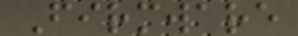Firmware
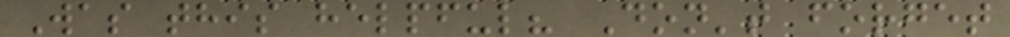Was this helpful? Don't forget
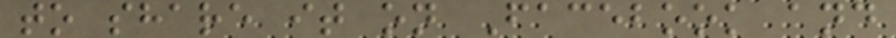to share it on Facebook and
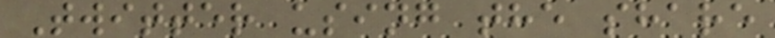Twitter using the share
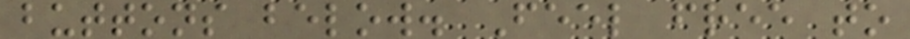buttons below. Feel free to
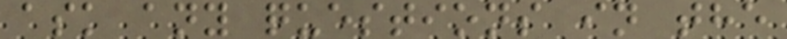ask any questions in the
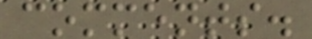comments.
